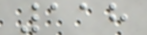118
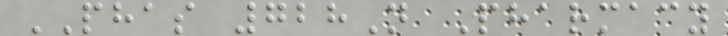PHAS 728N Pharmacy
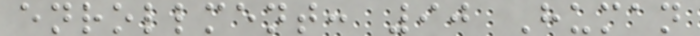enrollment: 90 Human
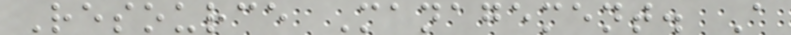Resource Management. A
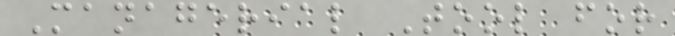Managerial Tool for
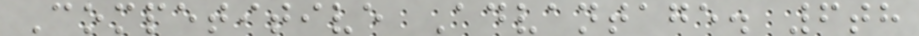Competitive Advantage. 6th
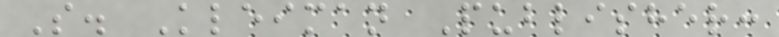S. Kleiman Publisher:
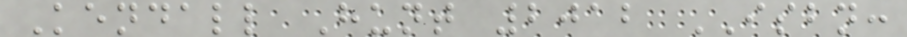Kendall Hunt 2012 ISBN:
